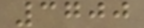3700
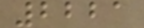2221
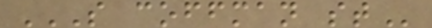S COFFMAN ST
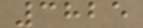3825
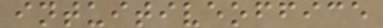intuitiveoffice
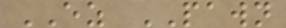EZ PAWN
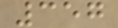357
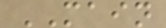MAIN
